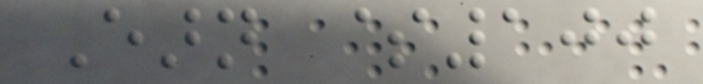Earn $100
